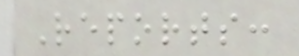Reports:
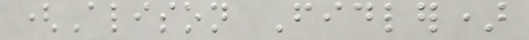(Alison Fidler)
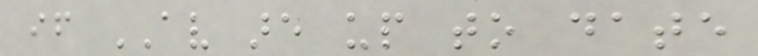if AV are up to date
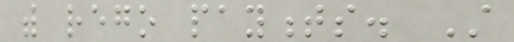with rego payments. Still
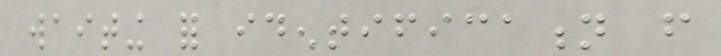waiting for identification from
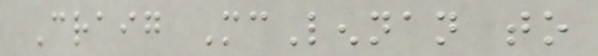Craig McLennan to
